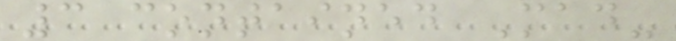3 contained Mad-
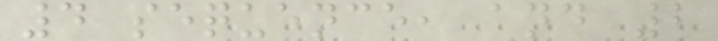4 sequence, and 2
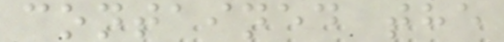contained the
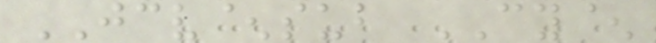JCV^sub CY^
